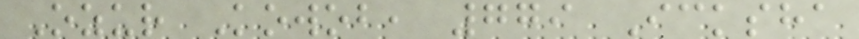Ozur Kowob, 779 Icksha
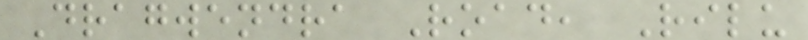Dragwendra Road, Rilu
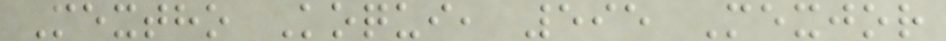Mextho Koqui, 595 Mexjor
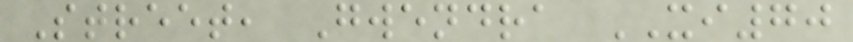Street, Gwendra XI70
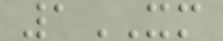1XM
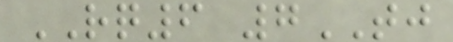RQ6 7TJ
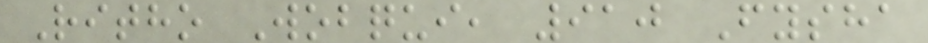Ritho Wobqui, 910 Fysha
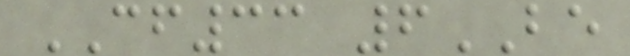CF33 6BE
